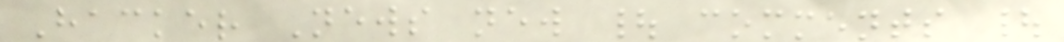Hacker News new | comments |
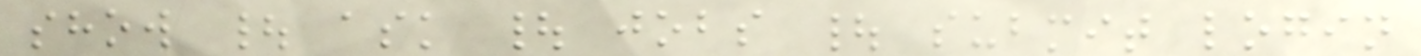show | ask | jobs | submit login
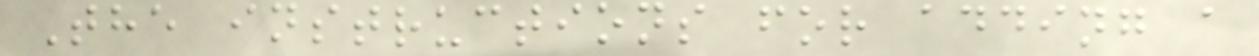The instructions for adding a
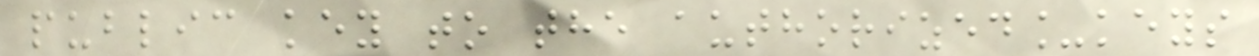public key to the authorized_keys
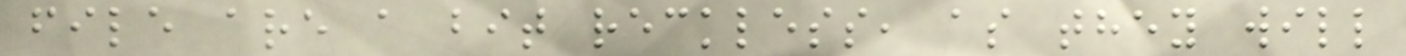file are a bit reckless, as they will
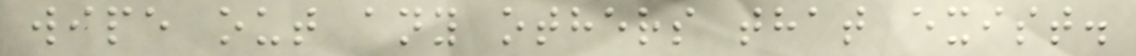wipe out any others that exist.
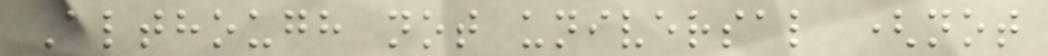Although not universal (not
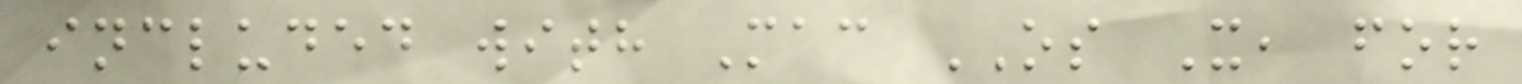included with Mac OS X, for
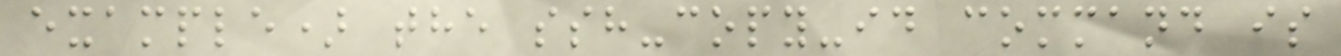example) the ssh-copy-id command is
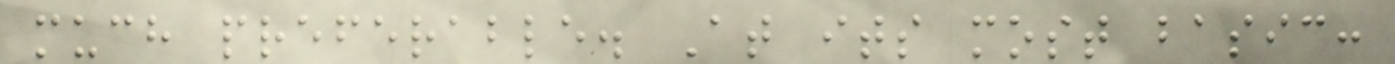much preferable. At its most basic:
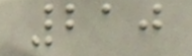210
